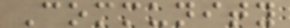Community
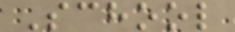School
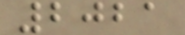2021
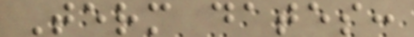Term dates:
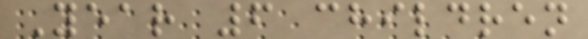Year 6 children
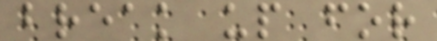break up for
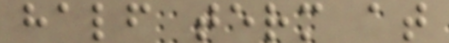half term at
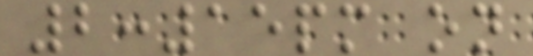2:15pm on
